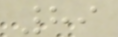89
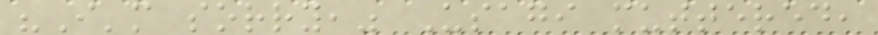"I'm sorry," Usagi muttered,
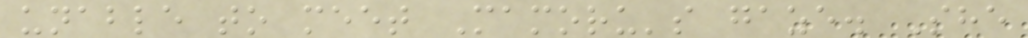unable to meet Mamoru's gaze. She
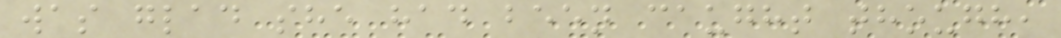was glad she had been caught though,
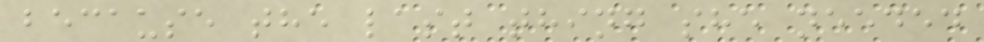because the last thing she needed
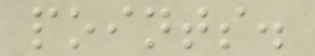points.
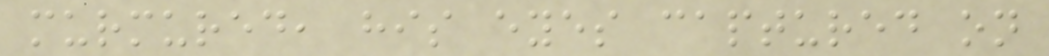murmured, his eyes captured on
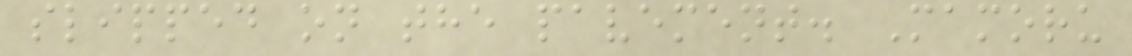slipped on the pavement. Mamoru
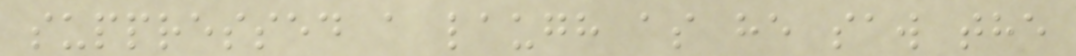suppressed a laugh as he saw the
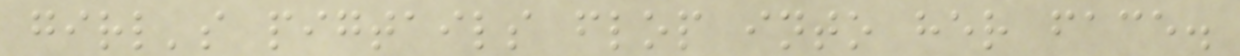girl's pigtails flop into her face.
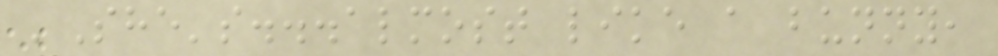'She's...almost like a bunny,
